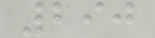290
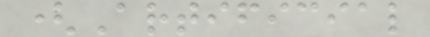(Artificial
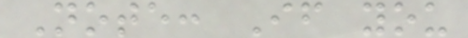Note: If you
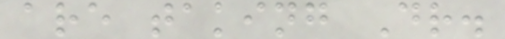are taking Dr.
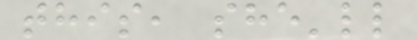this, she'll
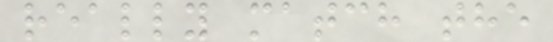really match the
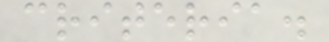criteria.
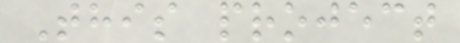This project
